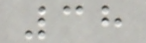38
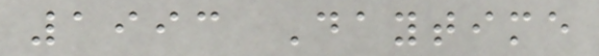1993 Daytime
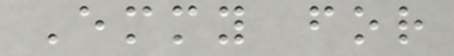Emmy for
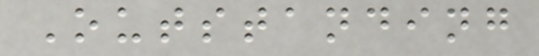Outstanding
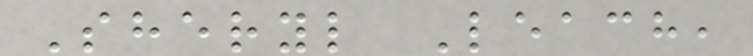Sheryl Leach,
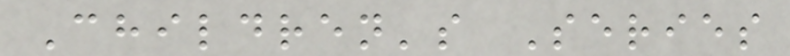Children's Series
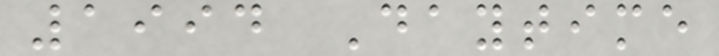1994 Daytime
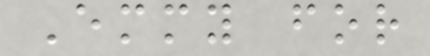Emmy for
